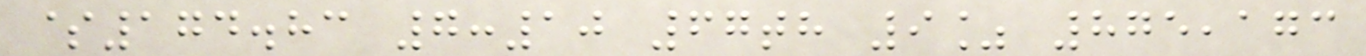$174.83 7:10 67th 9% 875,173
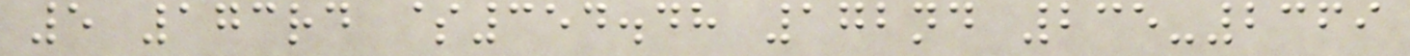5 173rd $354.48 172nd 235-2369
